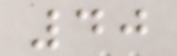40
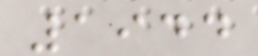1944
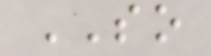SO
